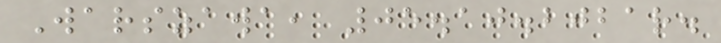Warszawa, 05.10.2021r.
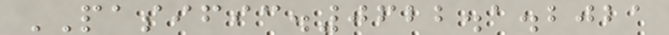PASIFIC.0622.1.2021
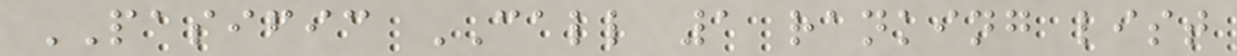PASIFIC CALL 1 ranking list
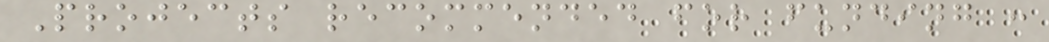Projects recommended for funding :
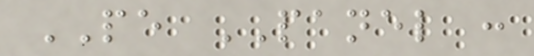PE PANEL :
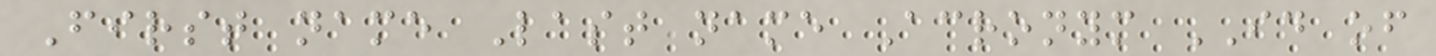First name Last name Acronym ID of
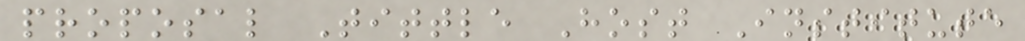proposal Tittle Host Institute
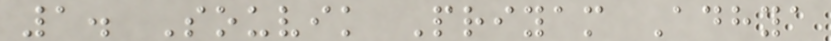1. Souvik Priyam Adhya
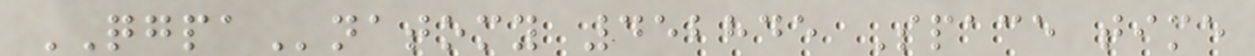QGPAnatomy 452845 Space time
